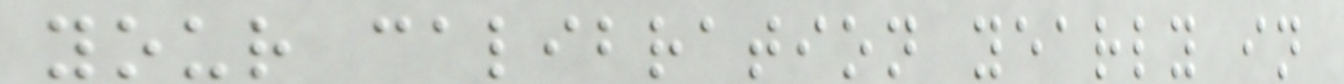your calibration yearly in
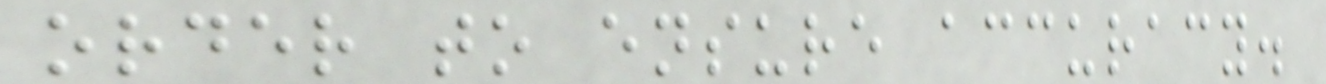order to ensure accuracy.
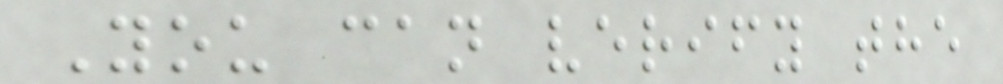You can verify the
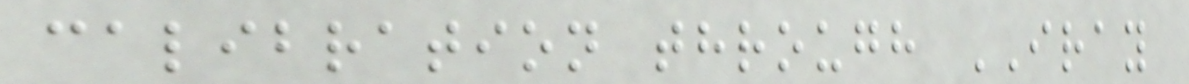calibration through IRAY
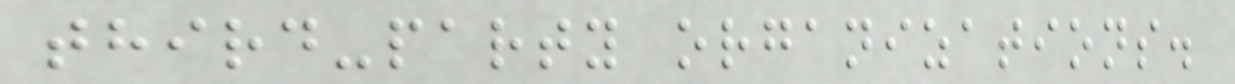third-party organizations.
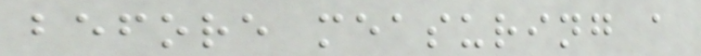before measuring a
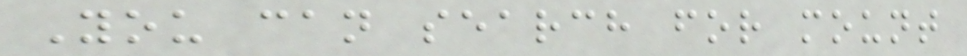You can search for mount
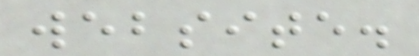website.
